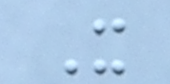It
